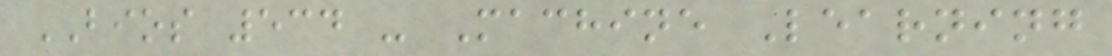BIOS 534 - Machine Learning
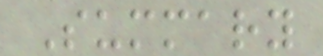Summary
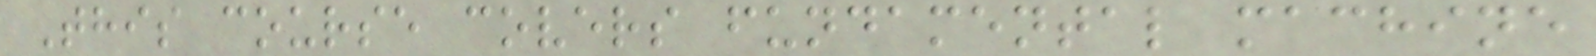This course covers fundamental machine
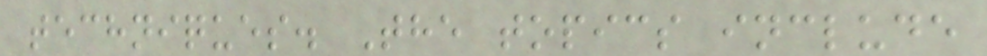techniques. The topics include
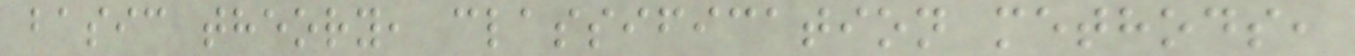basic theory, classification methods,
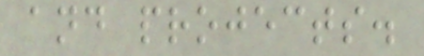and projects.
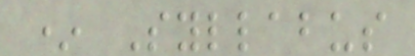* Syllabus
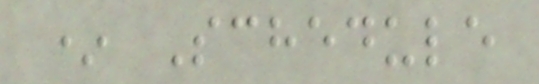* Schedule
